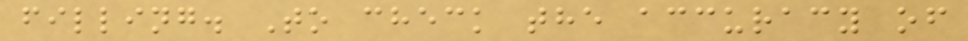filling. To check the accuracy of
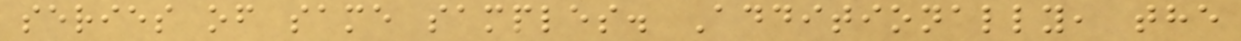series of same samples. Additionally, the
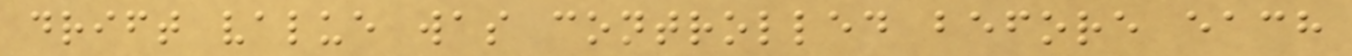drift value was controlled before each
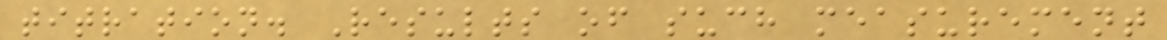titration. Results of such measurement
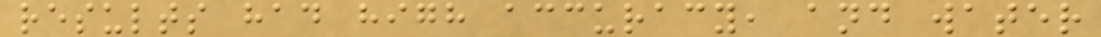results had high accuracy, and water
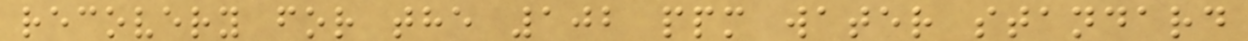recovery for the 102 ppm water standard
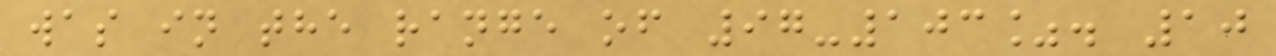was in the range of 97-103%. 10
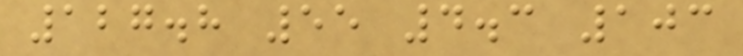127.8 55 4.3 103
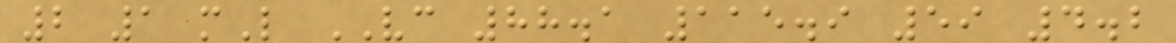2 1 mL VC 88.1 115.9 59 4.2
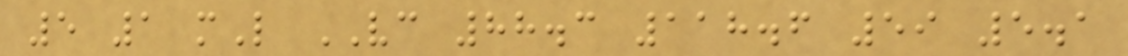5 1 mL VC 88.3 118.6 59 5.1
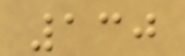130
